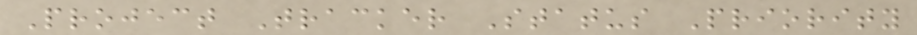Project Tracker Status Priority
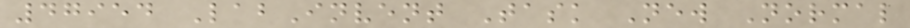47954 LabInvent Task New Normal
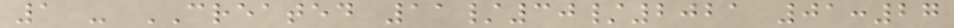1 - CREATED 11/30/2021 01:27
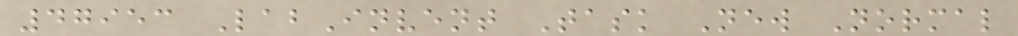47953 LabInvent Task New Normal
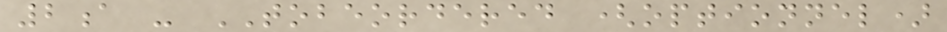2a - TOBEORDERED (optionnel)
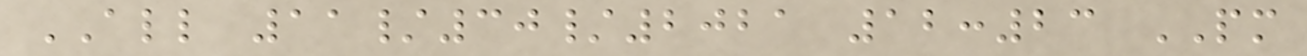ALL 11/30/2021 12:23 PM
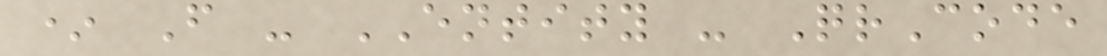* F - ENTITY - QrCode
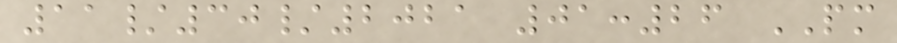11/30/2021 01:26 PM
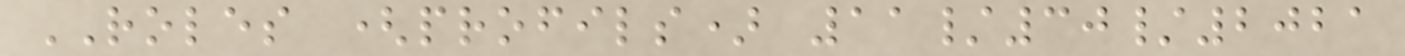ROLES (profils) 11/30/2021
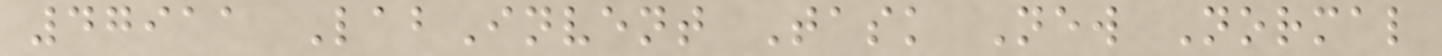47911 LabInvent Task New Normal
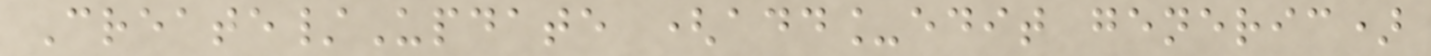Create/Update (add_edit generic)
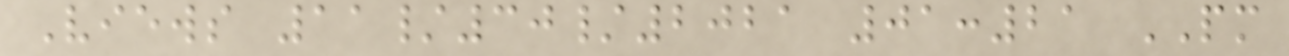Views 11/30/2021 01:21 PM
